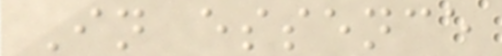In essence
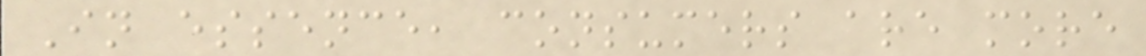In essence, consumers are more
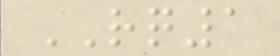RQ1
